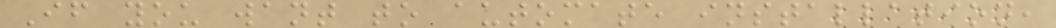If you want to automate installation,
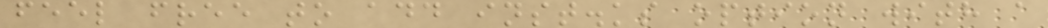feel free to add inst.ks option with a
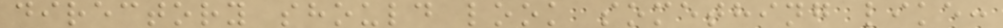directory should look something like:
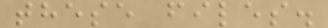these files.
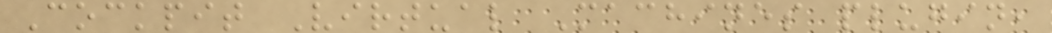Cockpit Virtual Machines plugin,
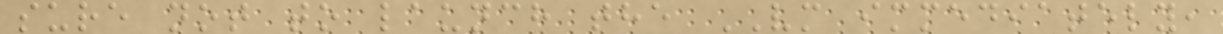sure not to launch the VM immediately,
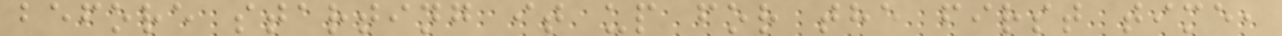before starting it up for the first time,
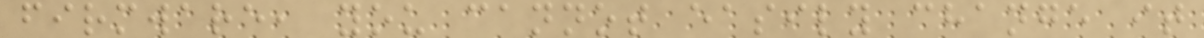firmware, you cannot easily change it
